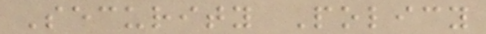Security Policy
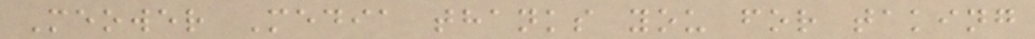Meower Media thanks you for taking
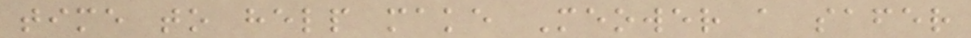time to help make Meower a safer
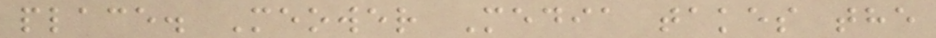place. Meower Media takes the
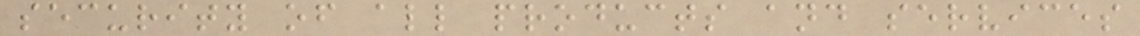security of all products and services
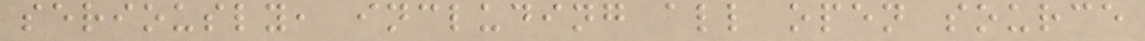seriously, including all open source
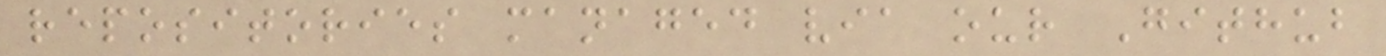repositories managed via our Github
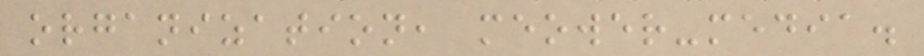organization, meower-media.
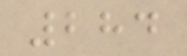284
